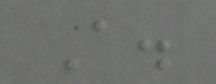A.
